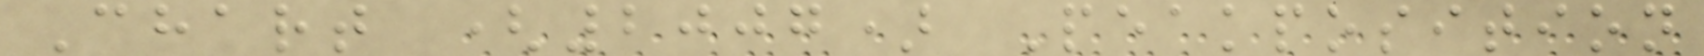Chart (2007) Peakposition
